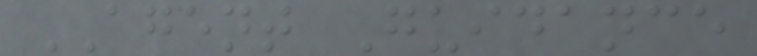AGENT Guidance
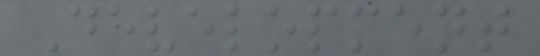Development
